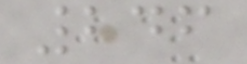246
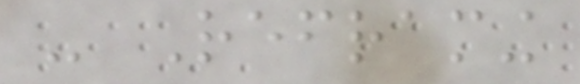- Reframing
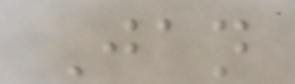Jan
